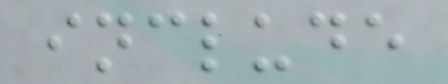include
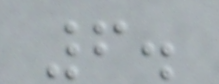6.
